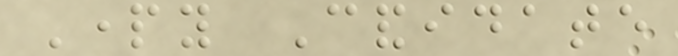Party Candidate
